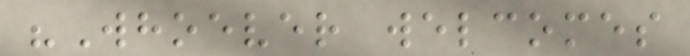"Whoever welcomes
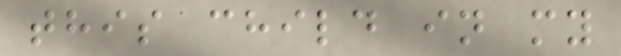this child in my
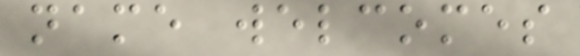name welcomes
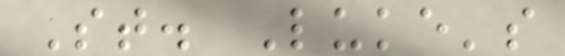St. Luke's
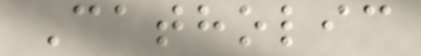Catholic
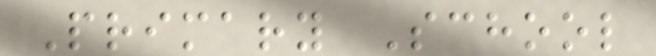Primary School
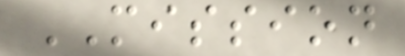MISSION
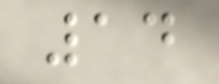14
